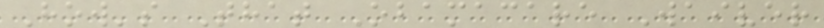How's That Obamacare Waiver
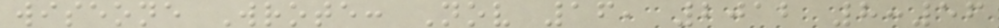wiseone Wrote: Nov 16, 2012 8:56
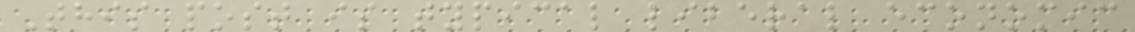This post is typical liberal economic
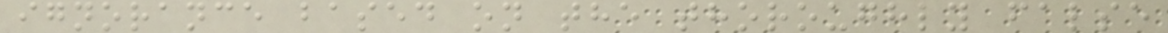ignorance based on the thoroughly false
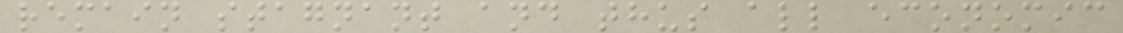remain stagnant and thus all economic
